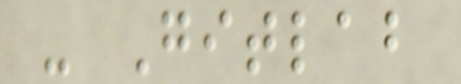- Gitlab
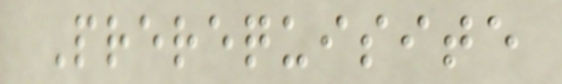Prerequisite
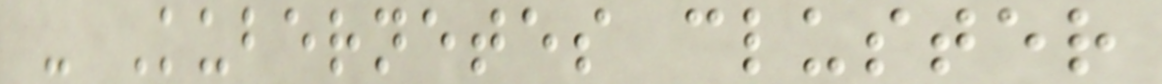- Kubernetes cluster
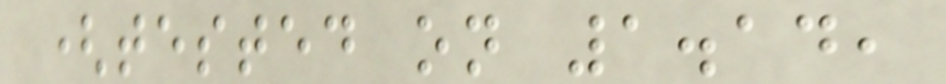(tested on 1.14,
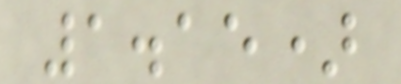1.15)
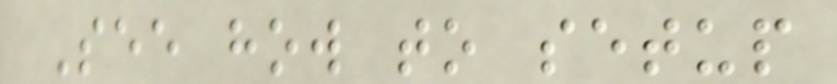See how to setup
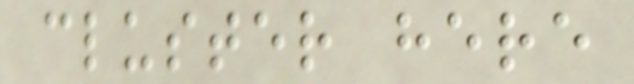cluster here
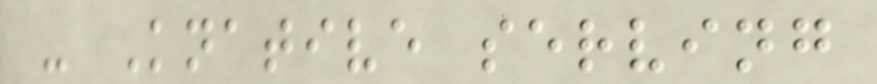- Knative serving
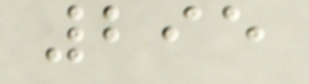295
